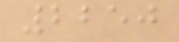2250
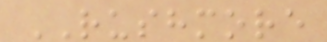RUSHMORE
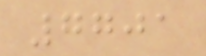7701
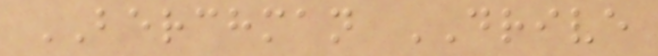BERCHMAN DRIVE
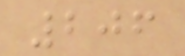206
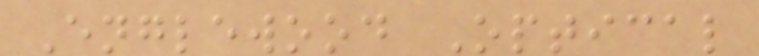Englewood Optical
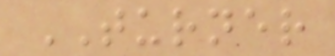TURNER
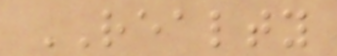REALTY
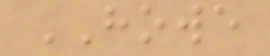HOWE
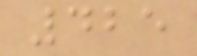425
